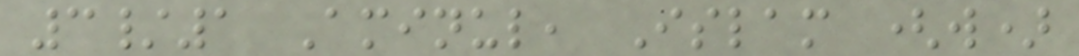3/1 Aminul, Islam (w)
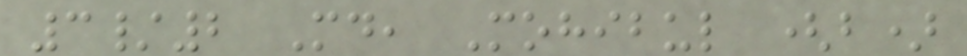3/2 Md, Mohibul (b)
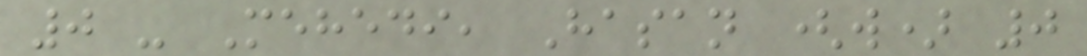0 - Mehedi, Hasan (w) 0
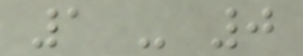1 - 0
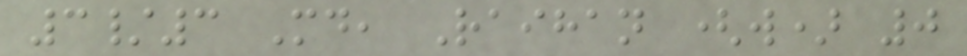3/3 Md, Raihan (w) 0
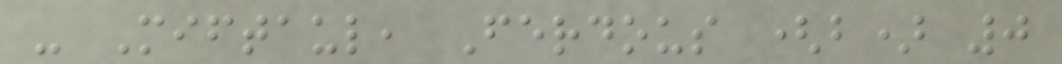- Miftaul, Ferdous (b) 0
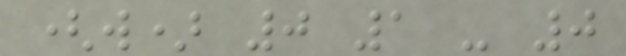(w) 0 1 - 0
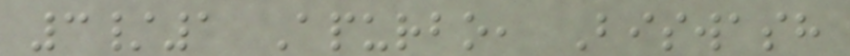3/1 Apurbo, Biswash
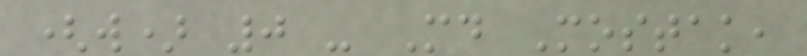(w) 0 - Md Mostak,
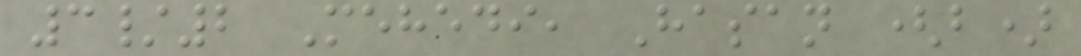3/2 Mehedi, Hasan (b)
